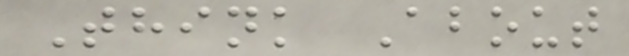Think About
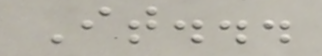It...
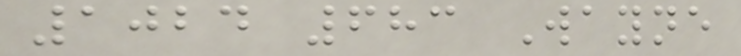1024 683 Wayne
